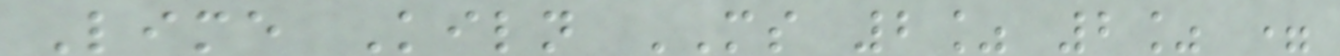Lime Kiln MS 2% 2% =
